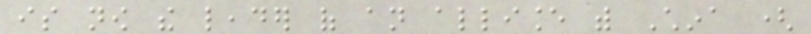is now the leader of an alliance with China (
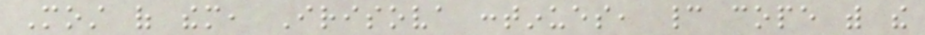Most of them, Irisova continues, cannot cope with the
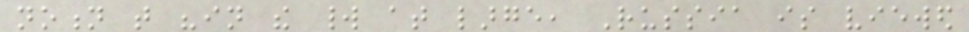notion that "in the world at large, Russia is viewed
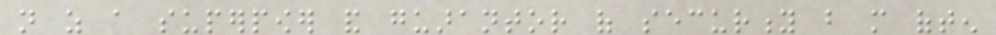not as a superpower and guarantor of security but more often
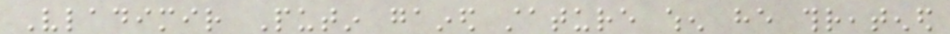Vladimir Putin gained stature when he threatened
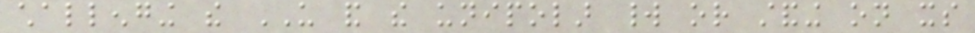challenging the US and the unipolar world or standing on its
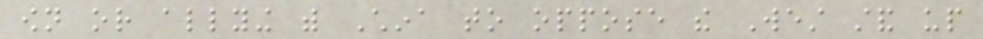own or allying with China to oppose the West stand up
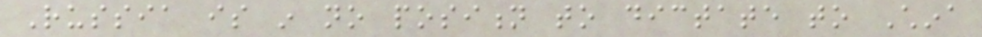Russia is in no position to dictate to China
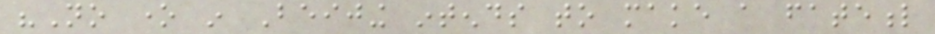"No one in Beijing intends to make a fateful
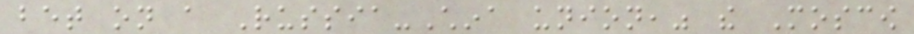bet on a Russia-China union," the Moscow
